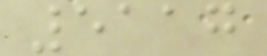5117
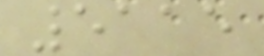5115
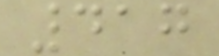417
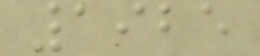1925
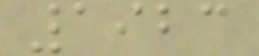1923
